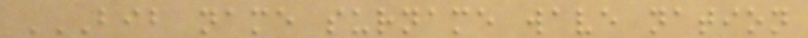BIB NAME SURNAME WAVE NATION
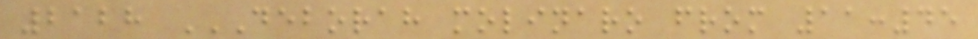2128 DEBORAH MOLINARO FROM 11:45
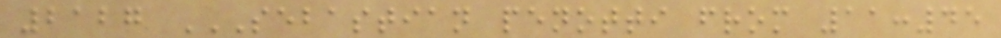2127 SEBASTIAN PENOTTI FROM 11:45
